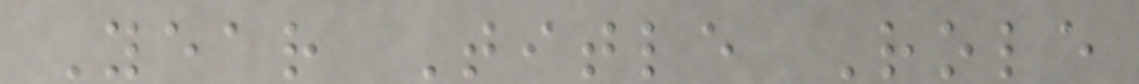Year Title Role
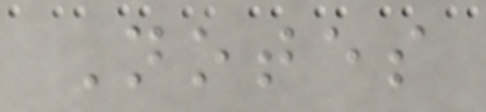Notes
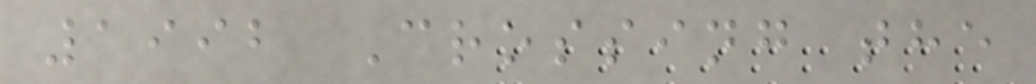1992 Crossing the
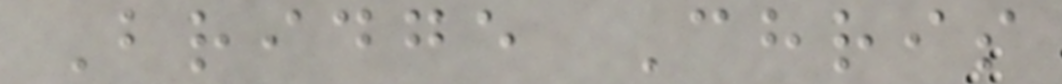Bridge Chris
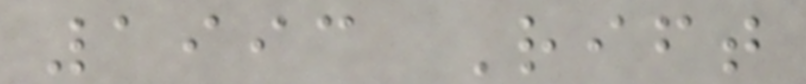1993 Rift
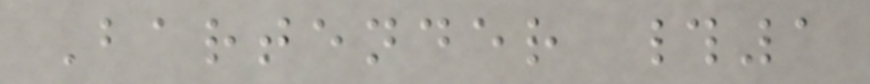Bartender #1
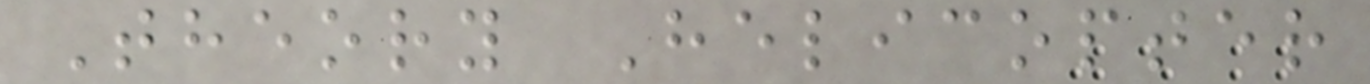Theory Helicopter
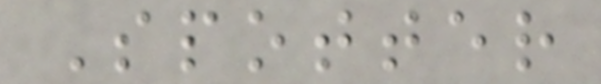Spotter
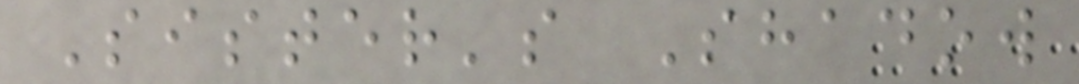Sister's Shadow
